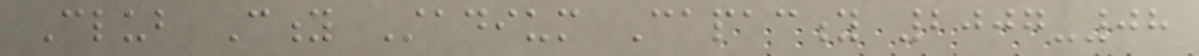Club City Stadium Capacity 2007-08
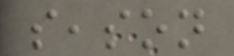season
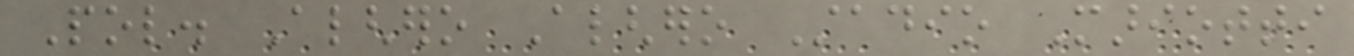Pol. Alghero Alghero Stadio Mariotti
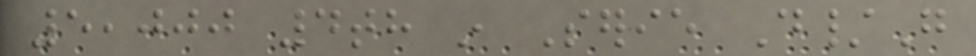5,000 4th in Serie D/G
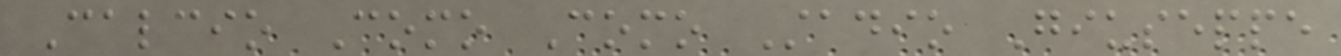Calcio Como Como Stadio Giuseppe
